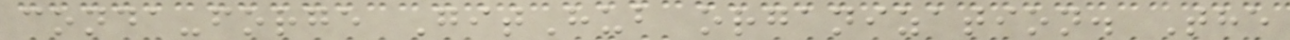conda-forge GitHub organization. The
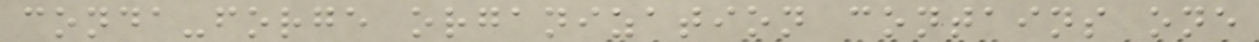conda-forge organization contains one
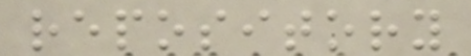repository
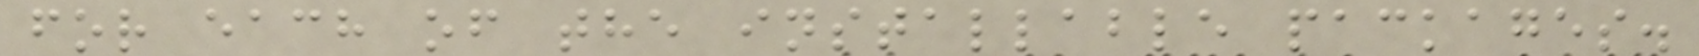for each of the installable packages.
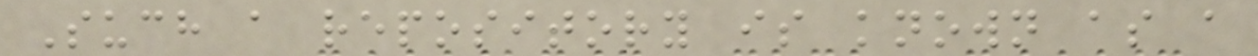Such a repository is known as a
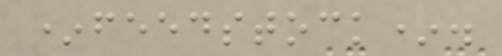*feedstock*.
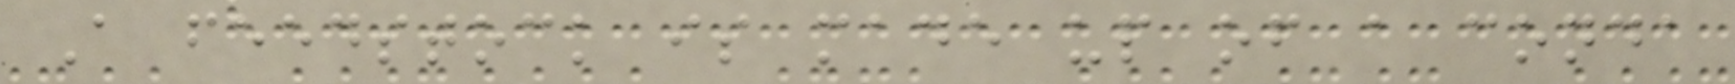A feedstock is made up of a conda
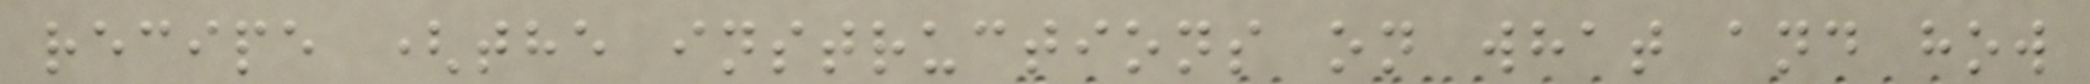recipe (the instructions on what and how
